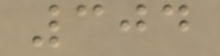304
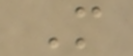M
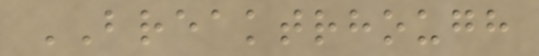BREAKTRHOUGH
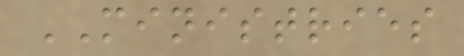MINISTRIES
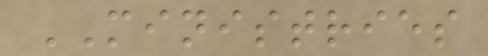MINISTRIES
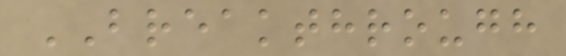BREAKTHROUGH
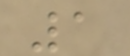1
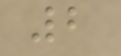2
